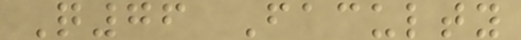Q76 Faculty
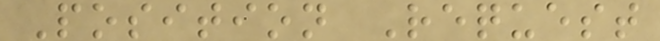Position Request
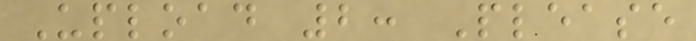Upload 2: Please
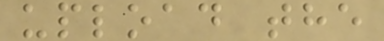upload the
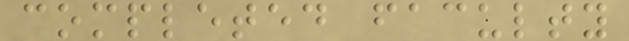completed faculty
